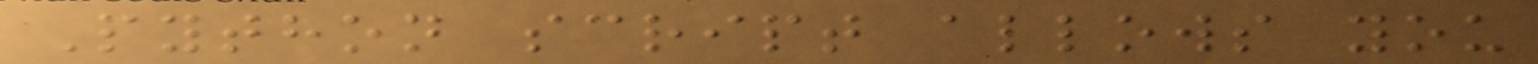Python script allows you
